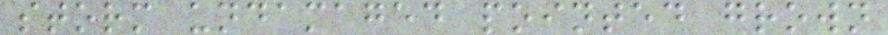storm undamaged pointed grown
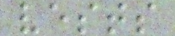vests
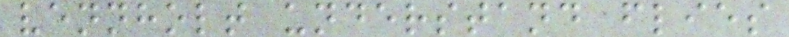vennholt understand flies
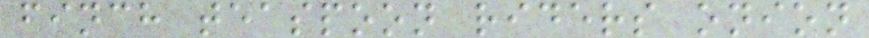finch teaspoon riders onion
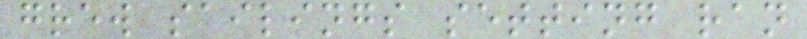grew sailings setting ran
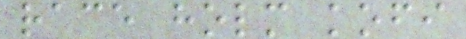race holm kofi
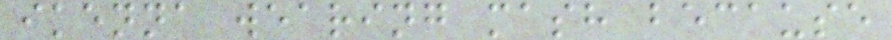ikenna wearing mash because
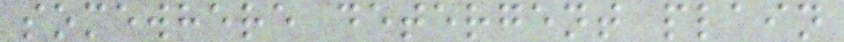somewhere detergent plain
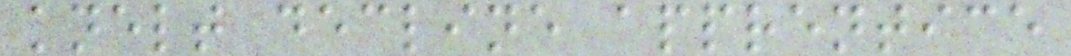knelt decline apprentice
